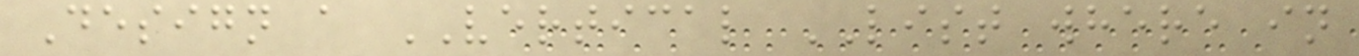Design a VERTICAL LIST where in
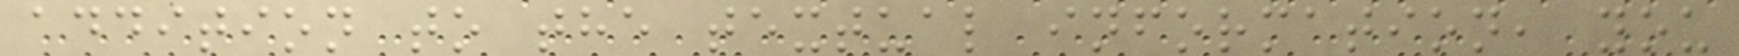addition to the textual information, you
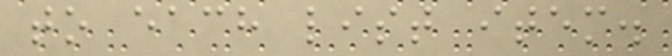to each list item.
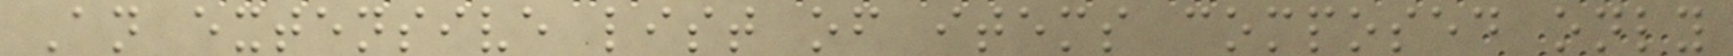An extensive list of items composed only
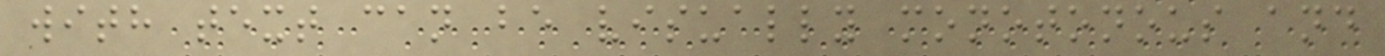with text can be visually monotonous and
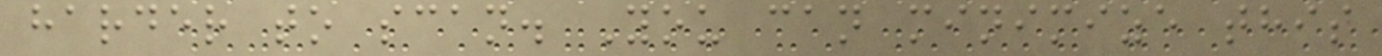harder to scan. You can minimize this
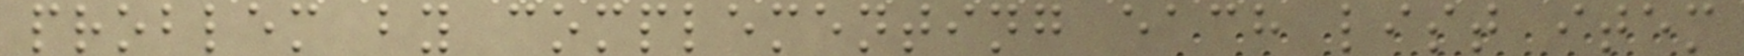problem by complementing each list item
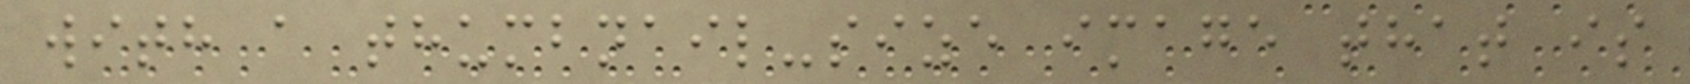with a thumbnail-size image that is
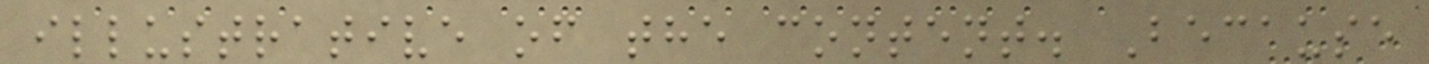illustrative of the content. Because
